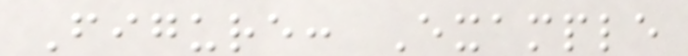Figure: Example
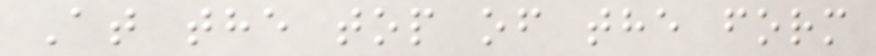At the top of the form
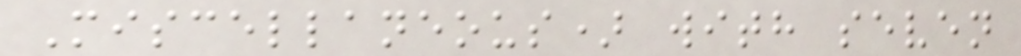Miscellaneous) with seven
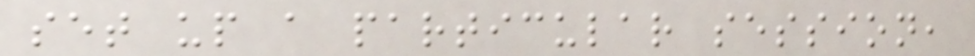set up a particular session,
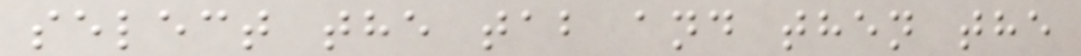select the tab and then the
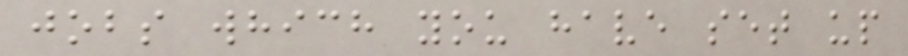jobs which you have set up
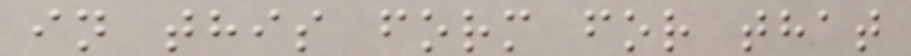in this form for that
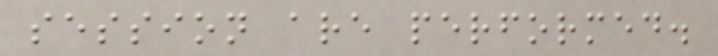session are performed.
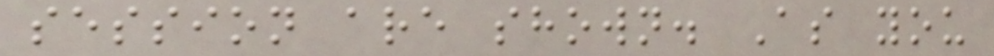session are shown. As you
